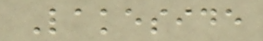Lakeside
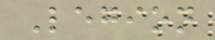Legion
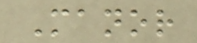Manor
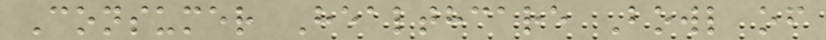Consumer Healthcare Bowl of
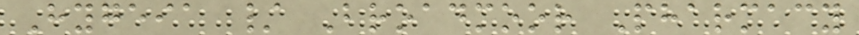Hygeia / Broadmoor Pharmacy
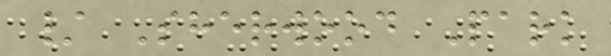/ Sherwood Park
